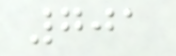701
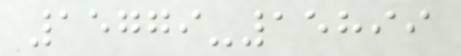15779-15899
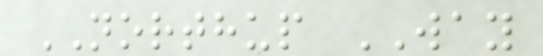NORTHUP WAY
